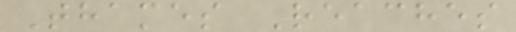Thames Reaches
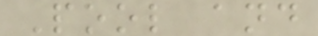Pool and
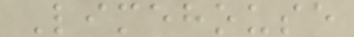Limehouse
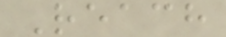Reach
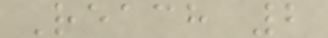Reach 2
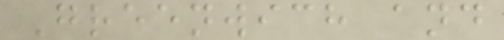Greenwich and
